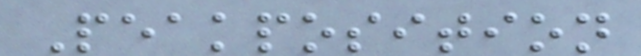Peakposition
